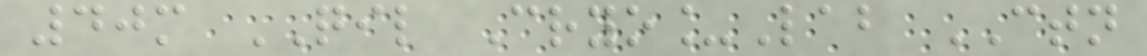40m QIL Cryo_Lab CTN
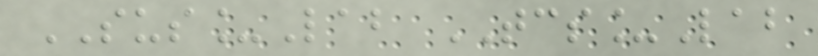SUS_Lab TCS_Lab
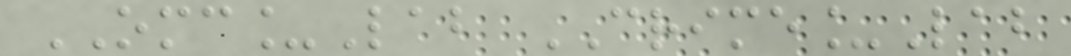OMC_Lab CRIME_Lab
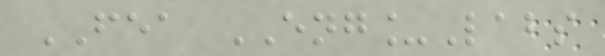FEA ENG_Labs
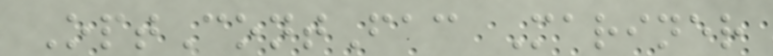OptContFac Mariner
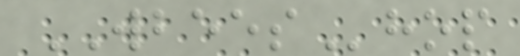WBEEShop
